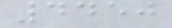4450
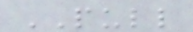PULL
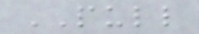PULL
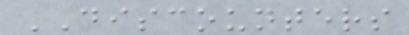DISCOUNTERS
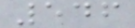546
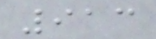913
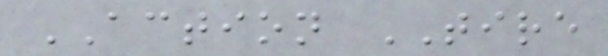ACTION TIRE
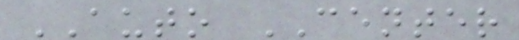AUTO CENTER
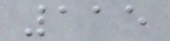115
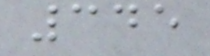345
